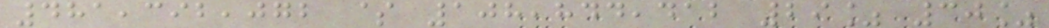481,392,072 $ 108,844,412 29% 30%
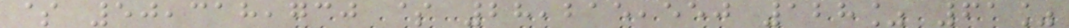$ 50,318,730 $ 28,215,550 128% 61%
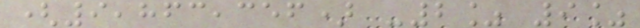(9,863,356) -2% 9%
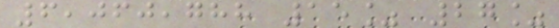6,060,788 15% 27%
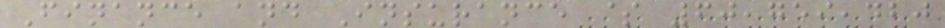Finance and Insurance $ 60,759,420
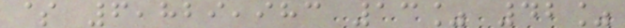$ 6,829,983 13% 42%
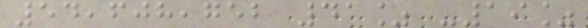54,608,752 41% -19%
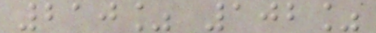210% 102%
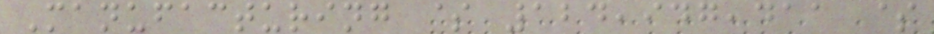Manufacturing $ 124,947,411 $
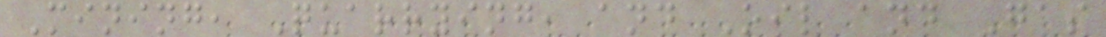Mining, Quarrying, and Oil and Gas
